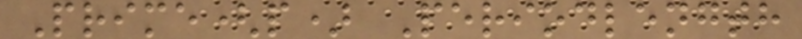Prime(p) Periodlength
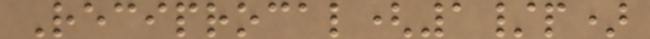Reciprocal(1/p)
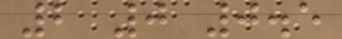2 0 0.5
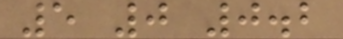5 0 0.2
